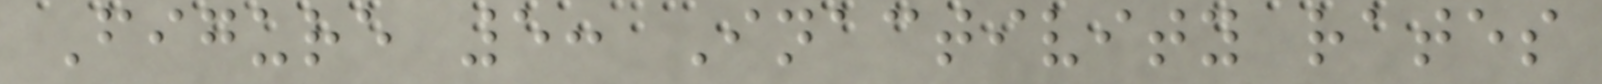Figure 5: Inactivity rates
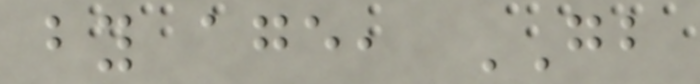by age, GB
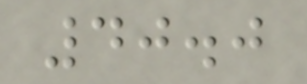40.0
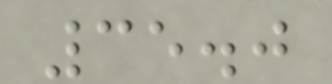35.0
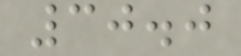30.0
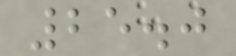25.0
